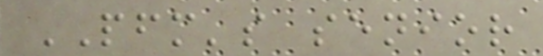PFM's senior
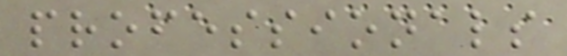professionals
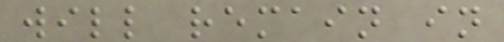will remain in
